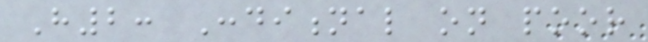H2: Conditional on poor
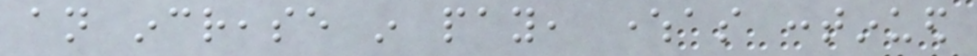an increase in pay, whereas continued
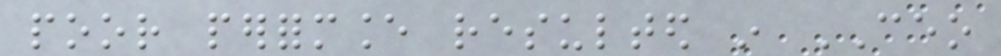poor performance resulted in CEO
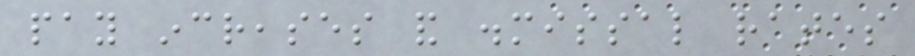pay increases and dismissal rates
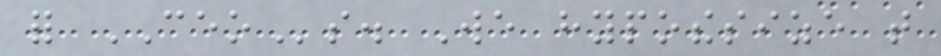for CEOs. We hypothesize that
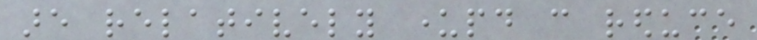are relatively underpaid can reduce
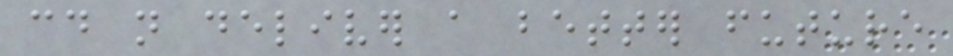could not deliver a better future
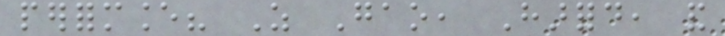performance? As Gao, Harford, and
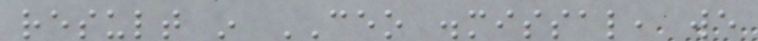result in CEO dismissal, we
